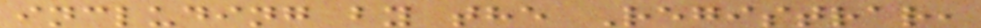including by the Registrar,
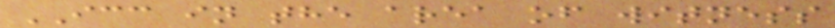ICC in the area of witness
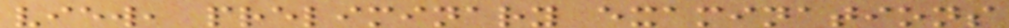view, preliminary examinations
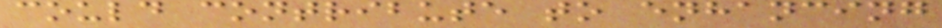could contribute to enhancing
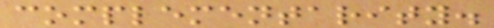complementarity.
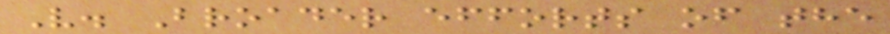V. Broader efforts of the
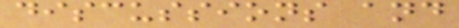discussions and
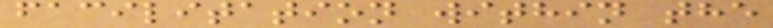facilitation within the
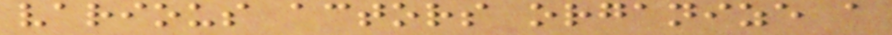various actors organize a
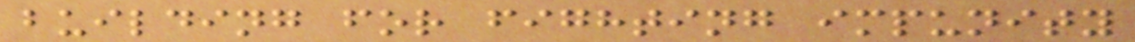building for fighting impunity
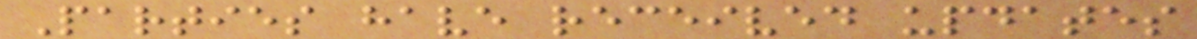Parties have received updates
